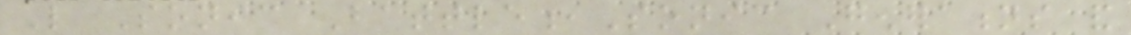Like Sonic Battle,Sonic Generations and
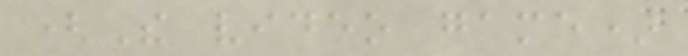(The video game)
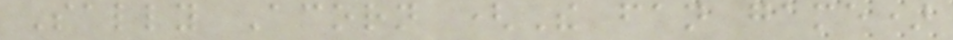Sally Acorn (The fan game)
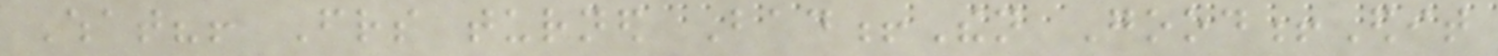What?! Friends turned Bad!Then Good!Edit
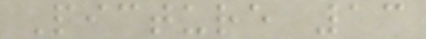Picture 13
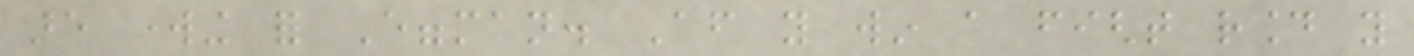are working for Eggman. After you win a fight round you
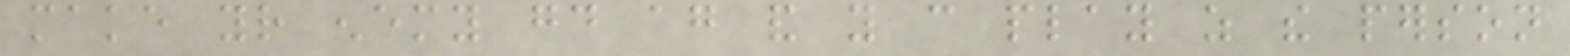make your enemy good again and you can play as the person
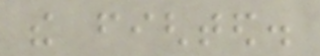the fighted.
